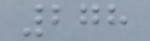278
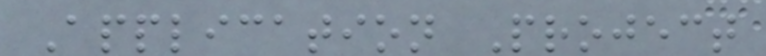Application Project
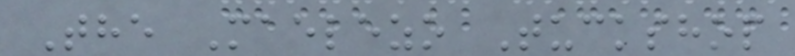The Maelezo Tuckshop
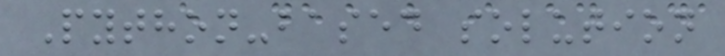Python-based solution
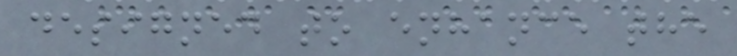designed to enhance the
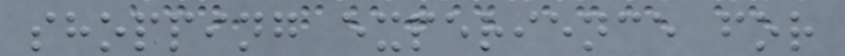shopping experience for
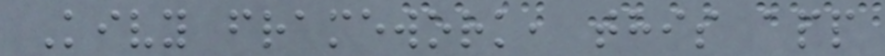Kivy framework, this app
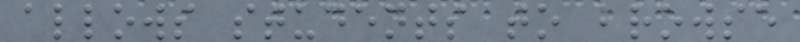allows students to browse
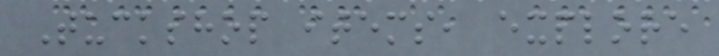Tuckshop items, explore
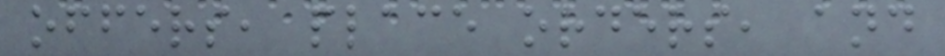offers, place orders, and
